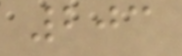203
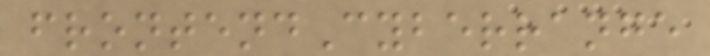frontendCyberrange
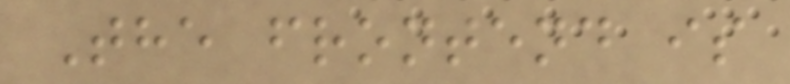The frontend is
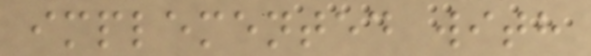implemented with
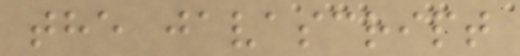the javascript
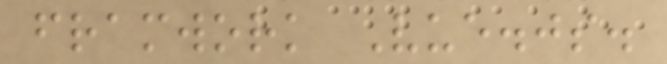framwork Vue.js.
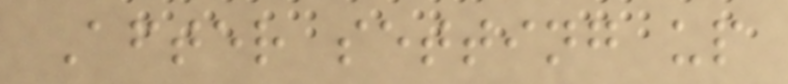After setting up
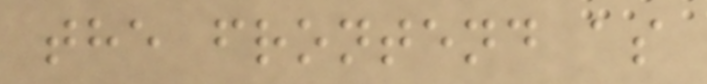the frontend as
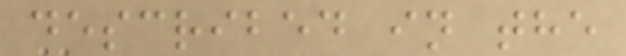described in the
